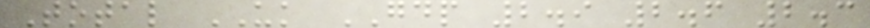Total UK GDP 2.9 2.6 2.3
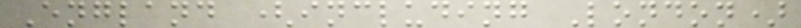England (including London)
